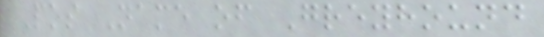Pos Name of Greyhound
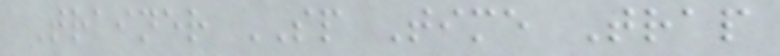Trainer SP Time Trap
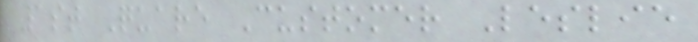1st Quare Customer Leslie
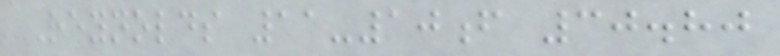Reynolds 11-10f 30.80
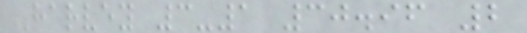Harvey 3-1 30.96 2
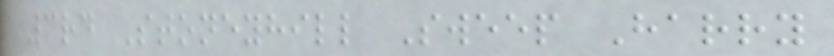3rd Stoneyhill Sweep Harry
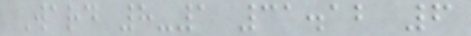Ward 8-1 31.12 6
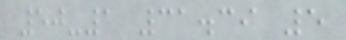50-1 31.39 5
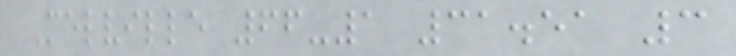Melville 66-1 31.51 3
